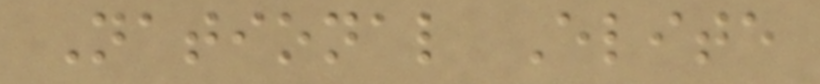National Elite
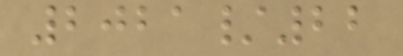2021/22
